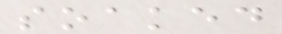soaked
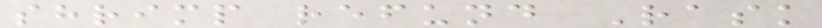shrimp refund Rask
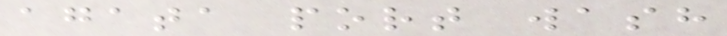agata port wash
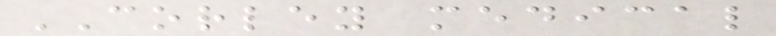CORLEY medical
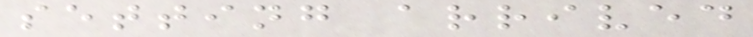setting arrived
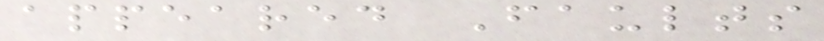appeared Faults
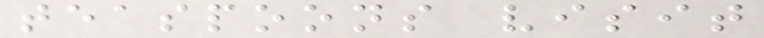teaspoons visit
